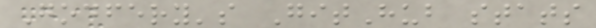Godfery's GitHub stats
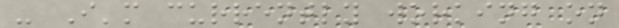- I'm currently working on
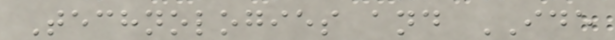Technologies and IDE
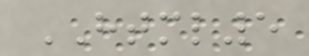HTML5
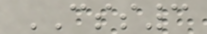CSS3
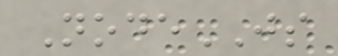NodeJS
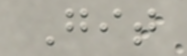Git
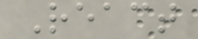React
